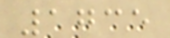1735
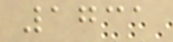1731
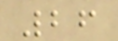26
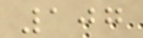107
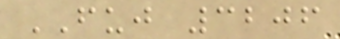FUJ 3206
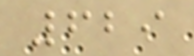629
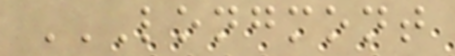LONGMONT
